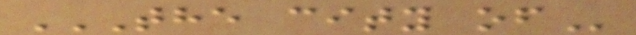THE CITY OF
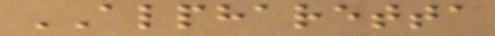ALPHARETTA
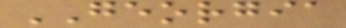GEORGIA
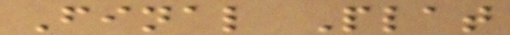Final Plat
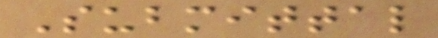Submittal
